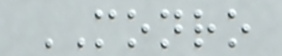MONRO
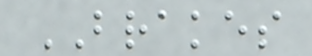BRAKES
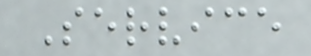Service
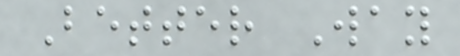Better Way
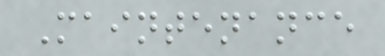Maintenance
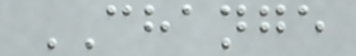CHANGE
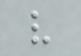v
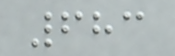683
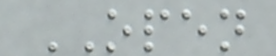OPEN
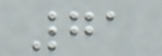71
